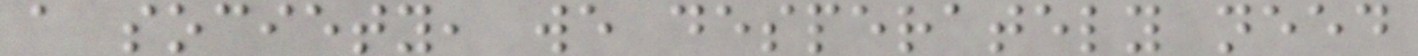a society, we desperately need
